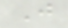J
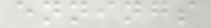ennings
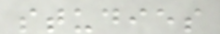studies
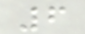6
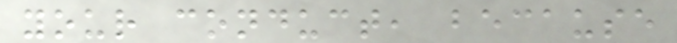your conduct, because
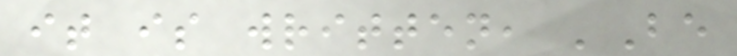it is written, 'Be
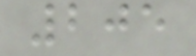205
